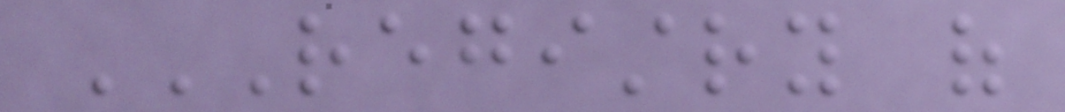REGISTRY OF
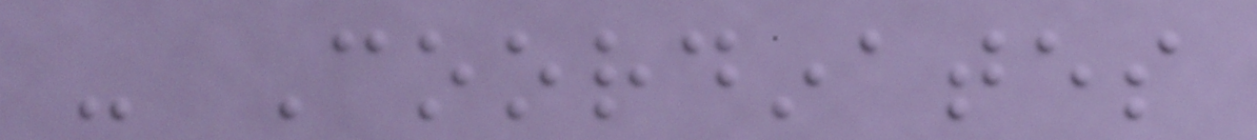- Coordinates
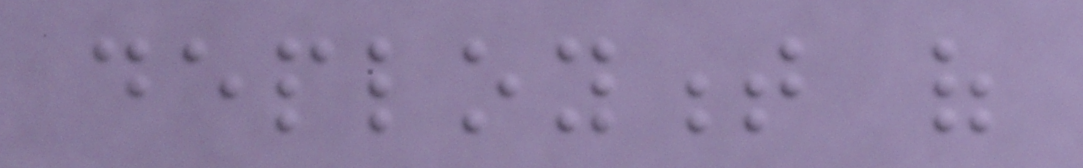deployment of
